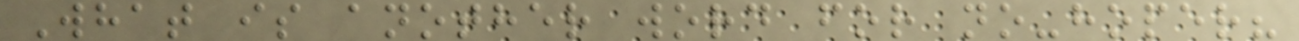What is another word for no-hoper?
